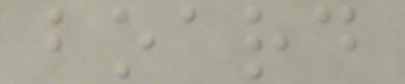board
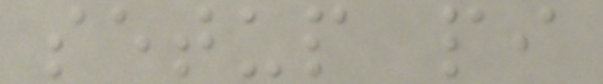setup pi
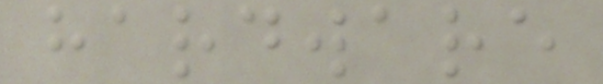hardware
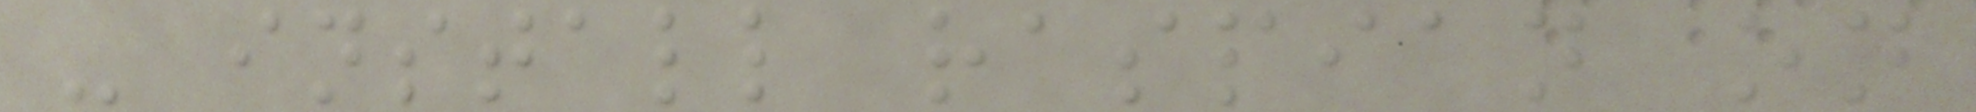- install raspian on
